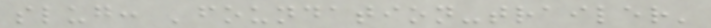slug: 'foundation-trailer'
